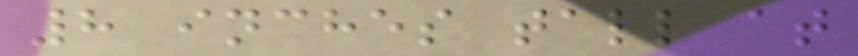8 inches tall at
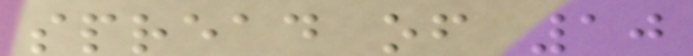spread of 10
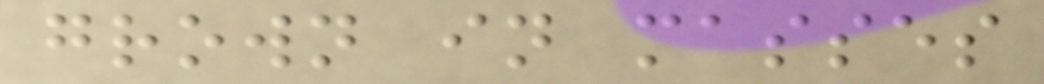grown in masses
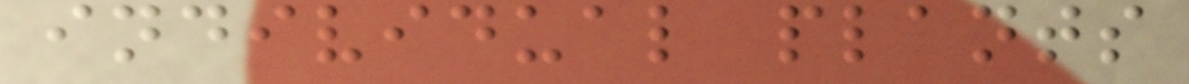individual plants
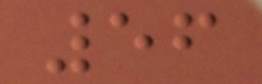56
